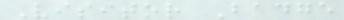Visitor Badge
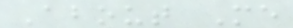About Me
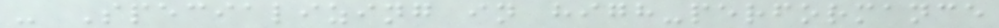- Specializing in high-performance
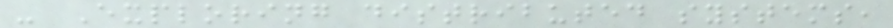- Exploring distributed systems,
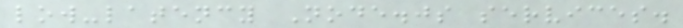low-latency Node.js services.
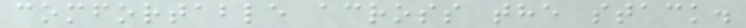comfortable across the stack.
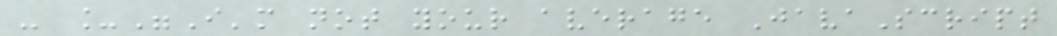- _"I'm not your average JavaScript
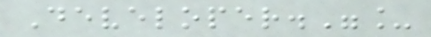Developer."_
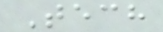Tech
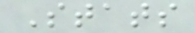Stats
